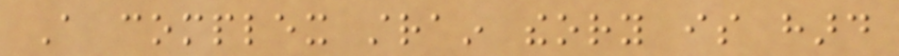A complex strain theory is hard
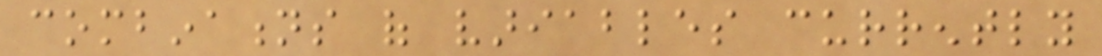combinations of variables currently
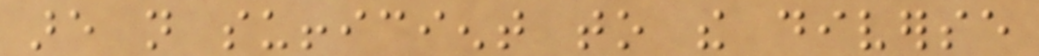are not sufficient to the diverse
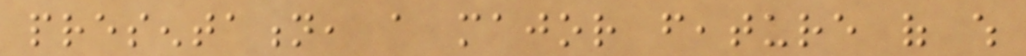presentation, a major feature of which
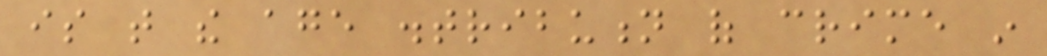is that the age distribution of crime in
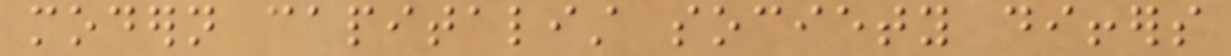modern capitalist society differs
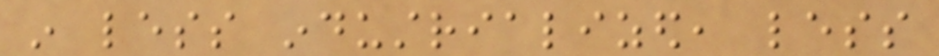in less industrialized, less
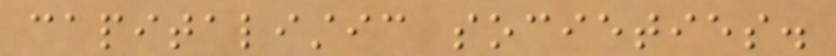capitalistic societies.
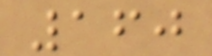160
